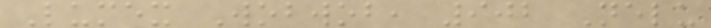Lumex Wobwob, 902 Nelu
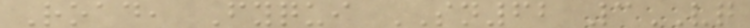Road, Fyqui SN62 3VQ
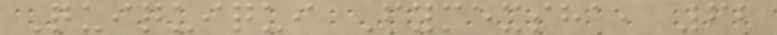Quiquiqui Fymexsha, 62
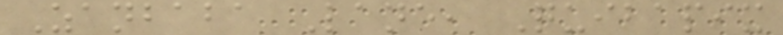Zanbaba Lane, Quibapix
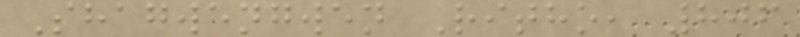Shagwengwen Ritho, 806
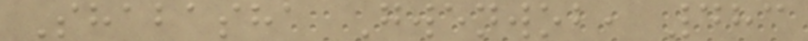Shabasha Gwenwob, 483
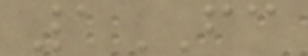1FC
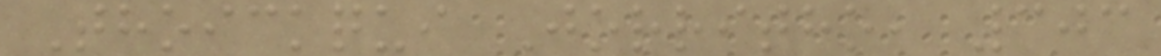Thoickqui Jorritho, 303
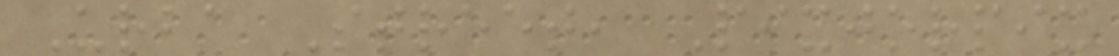Urba Street, Pixjorpix
